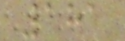181
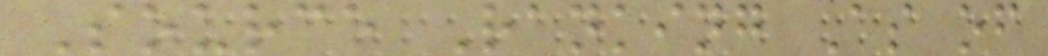Source Ranking As of
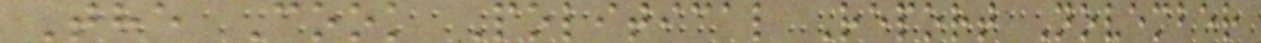The Cook Political Report November
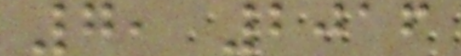7, 2016
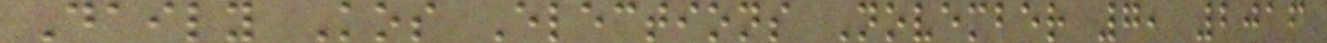Daily Kos Elections November 7, 2016
